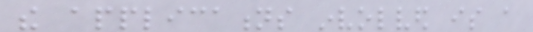the applications involved is a
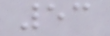53
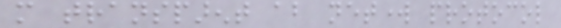more transparent about network protocol
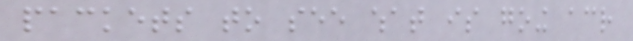packets to see what is going across
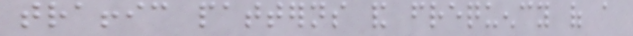traffic patterns and frequency of a
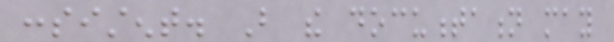consistent. But the documentation may
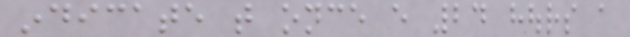indicate that once every 24 hours a
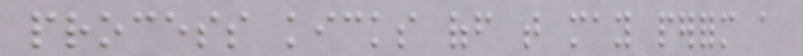process kicks off that may perform a
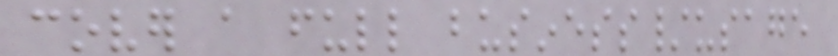cover a full business/usage
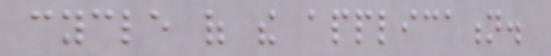cycle of the application.
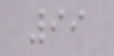99
